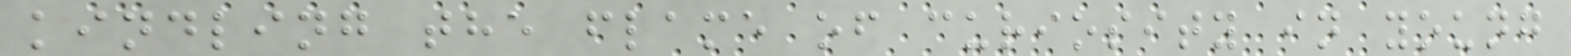kindling the flame of curiosity in young
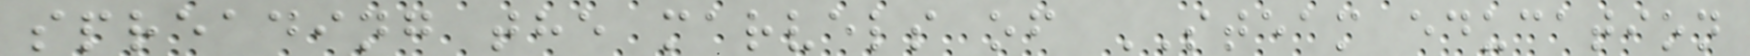spreading the marvels of STEAM education
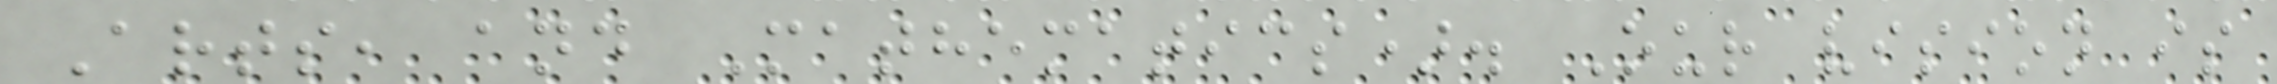Arts, and Mathematics). Our vision is
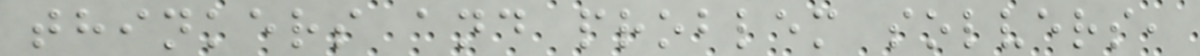thinkers and problem solvers,
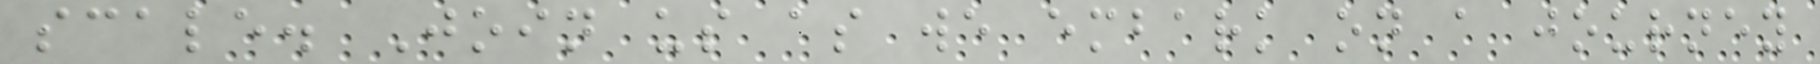scale. Join us as we embark on a journey
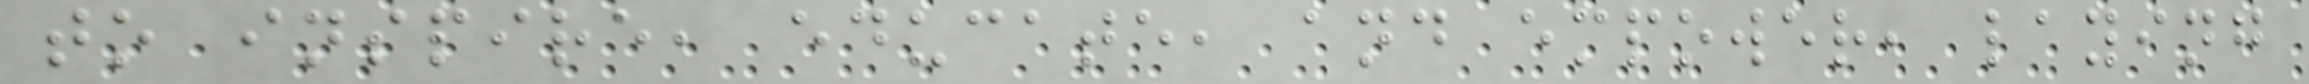to inspire, educate, and empower, laying
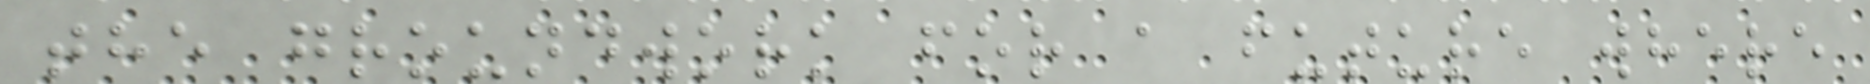the groundwork for a future where
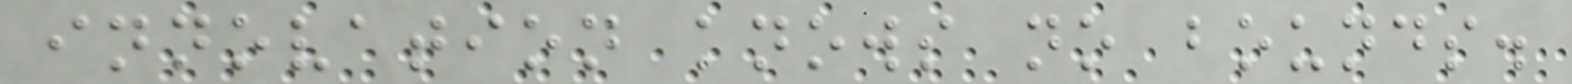innovation knows no bounds.
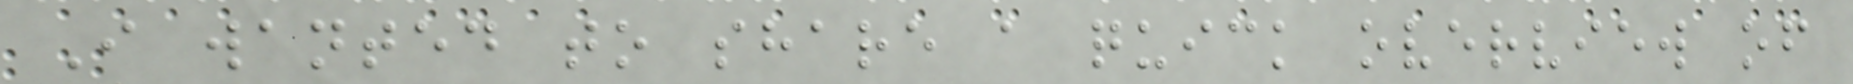I wanted to share a quick overview of
